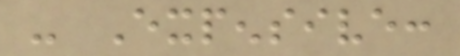- Expensive:
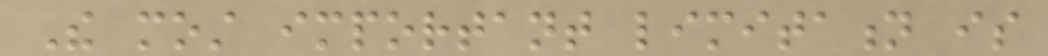The most important limitation is
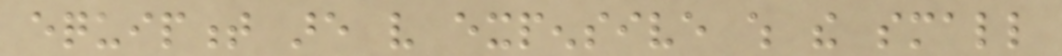equipment are very expensive which the small
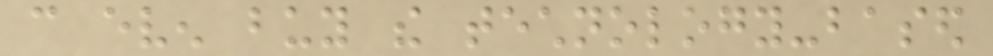can even buy the technology-based
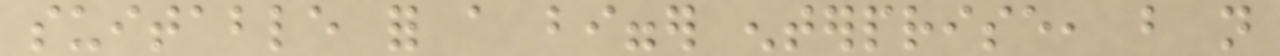suitable for a bigger enterprise, but not
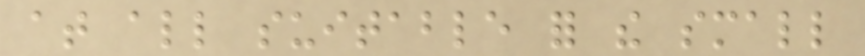at all suitable for the small
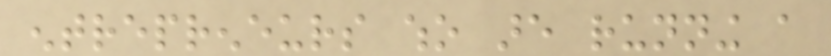entrepreneurs who are running a
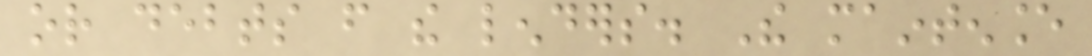or debts from the lenders. The maintenance
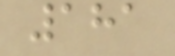181
